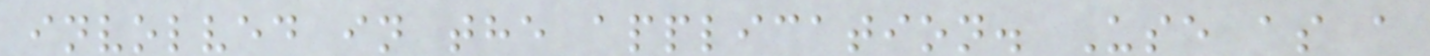involved in the application. Use as a
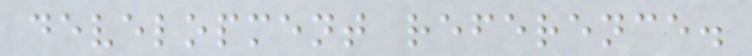development reference.
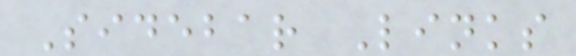Sidebar Links
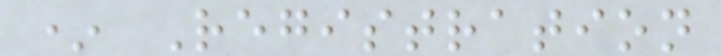* Registration
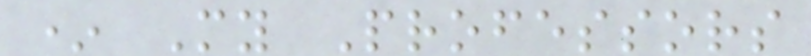* My Professors
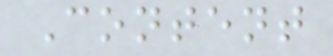Content
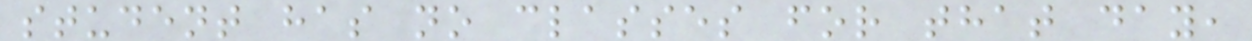student has no classes for that day,
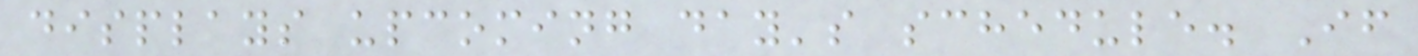displays upcoming day's schedule. If
